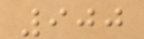900
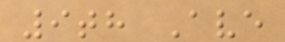9th Ave
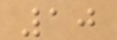10
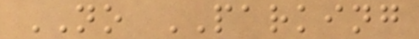NO PARKING
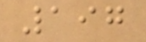197
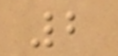2
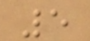5
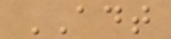ADT
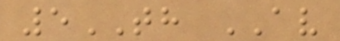5TH AV
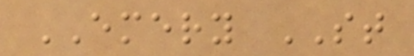EMERY ST
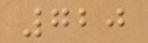720
